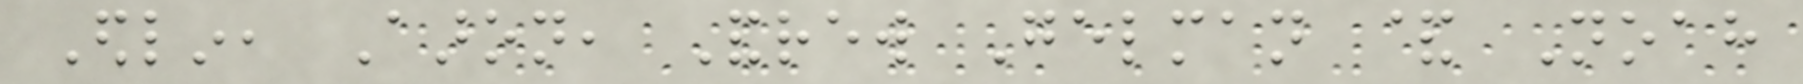Edlin, Aaron, Andrew Gelman & Noah
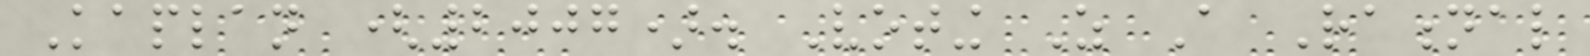Kaplan (2007). Voting As A Rational
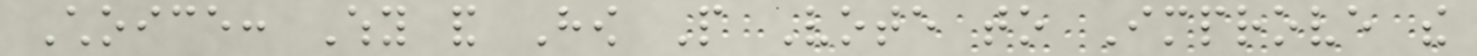Choice: Why and How People Vote to Improve the
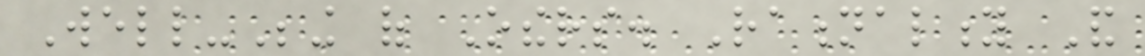Well-Being of Others. Rationality And
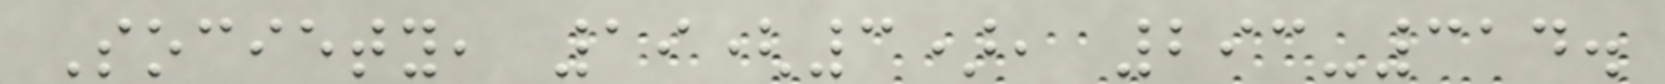Society, 19(3), 293-314.
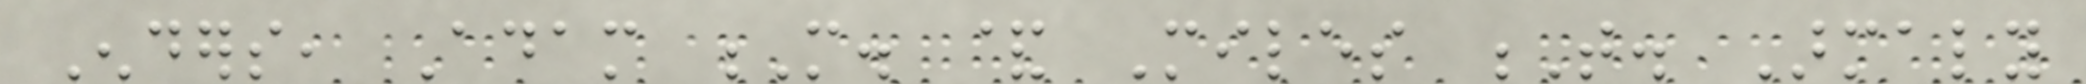Enders, Adam M. & Miles T. Armaly
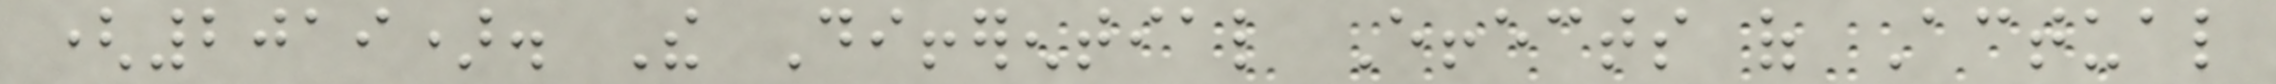(2019). The Differential Effects of Actual
